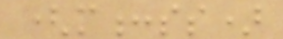(m:ss)
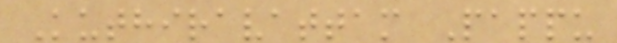Kuthiravattam Pappu
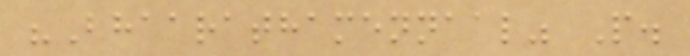"Bhaarathamennaal" P.
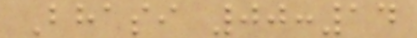Bhasi 00:14
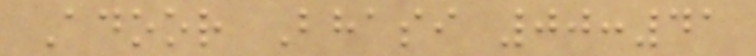Adoor Bhasi 00:41
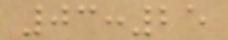03:25
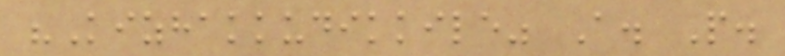"Kizhakkudikkile" A. P.
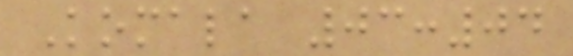Komala 03:04
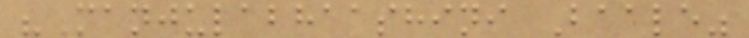"Manjulabhaashini Baale"
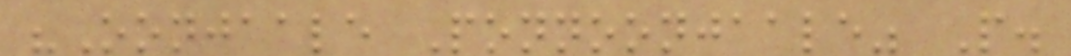"Oonjaale Ponnoonjaale" P.
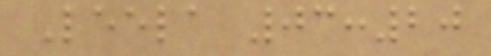Leela 03:20
